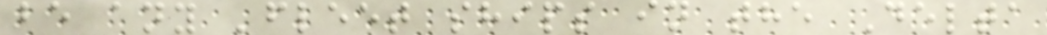be any 'fleet ships in the Delta
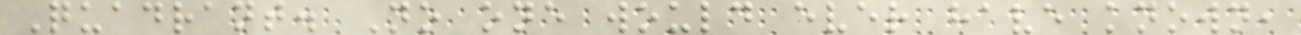Quadrant. No one would ever have known,
